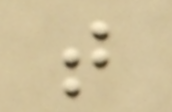t
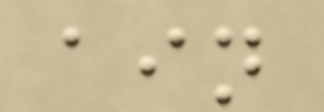ain
